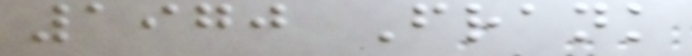1970 Frank
